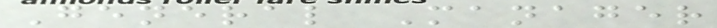General Manager
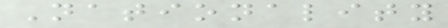Nationality
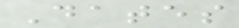Dates
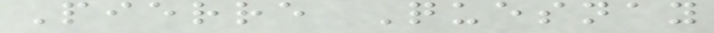Pierre Quesnay
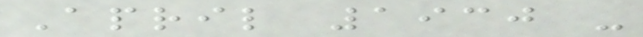April 1930 -
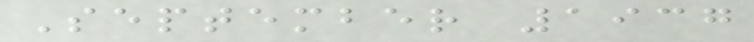September 1937
